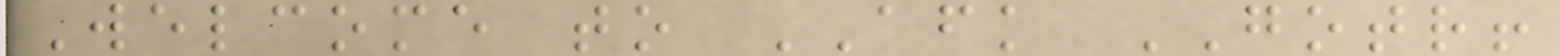Welcome to AFK GOTR!
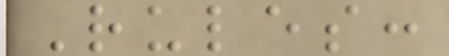Rules:
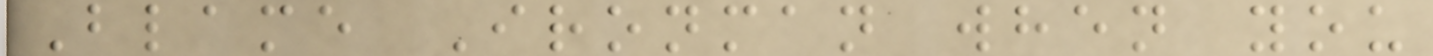Blame Ironman when you
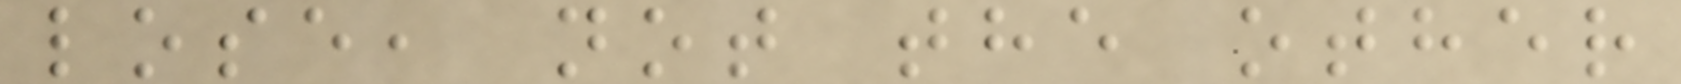lose, not the other
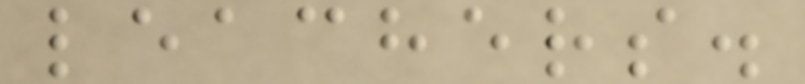leachers.
